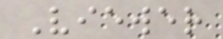Viewer
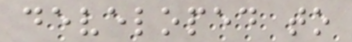developed to
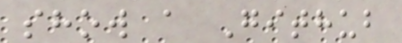show a Github
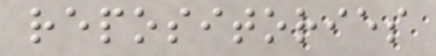repositories
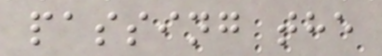passing the
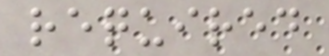required
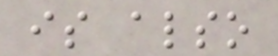is also
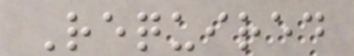Required
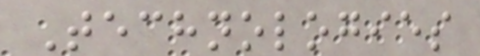Technologies
